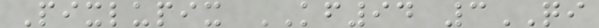Pixlupix KF94 3QI
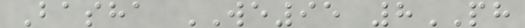Basha WE95 8PH
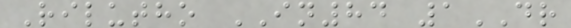Rilutho IN84 1DR
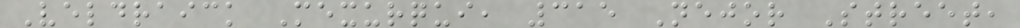Veldraick Mexurqui, 315 Nejor Street,
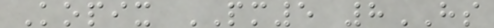Kopix PM5 8HS
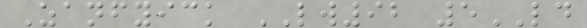Zanfyick LW92 5LD
